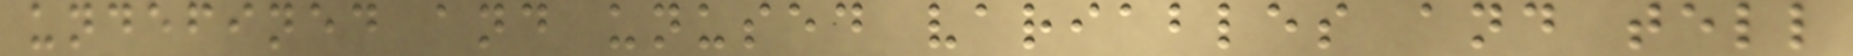undefined and unused variables and tell
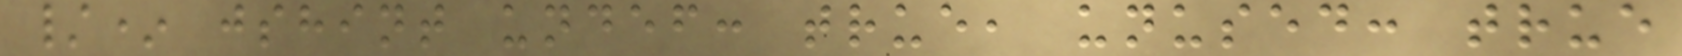/* jshint undef: true, unused: true
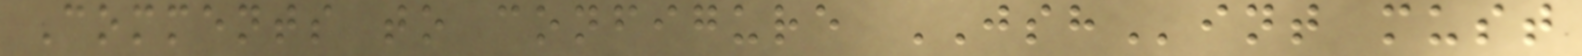Comments to configure JSHint must
